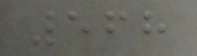568
